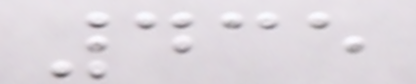435
